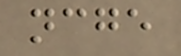ncge
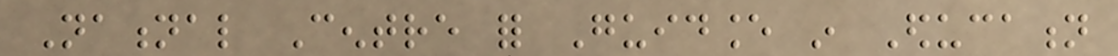National Centre for Guidance in Education
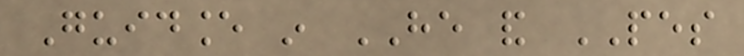Guidance in HE and PES
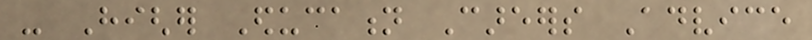- Higher Education Careers Advice
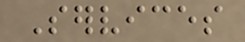Services
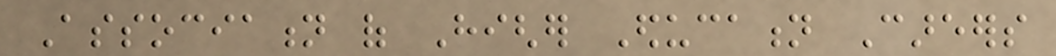Association of Higher Education Careers
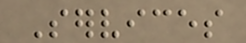Services
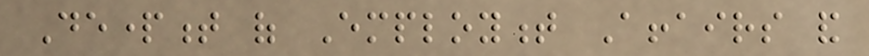Department of Employment Affairs and
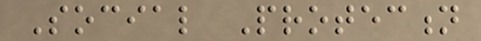Social Protection
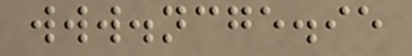www.ncge.ie
